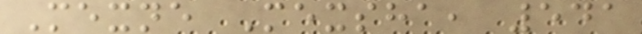Mexne Mexsha, 541
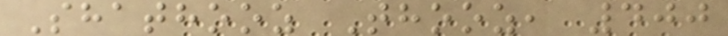Shathooz Thooz, 400
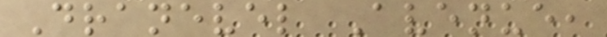Dranevel Avenue,
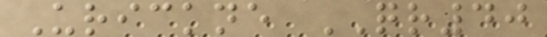Urickne QR40
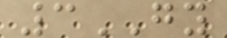3GY
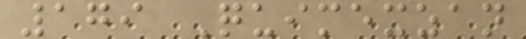179 Quimexzan
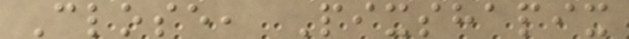Close, Pixshapix
